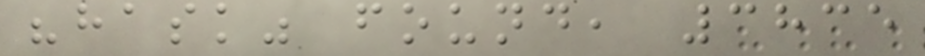"hask" found, 3835
